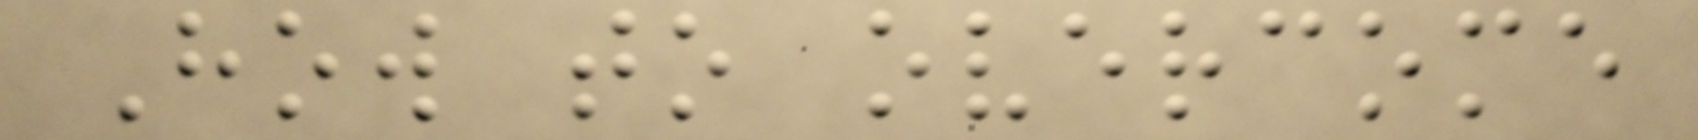How to overcome
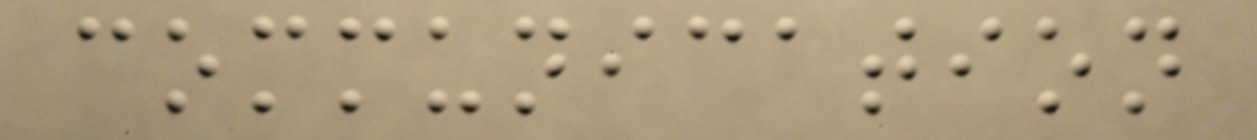communication
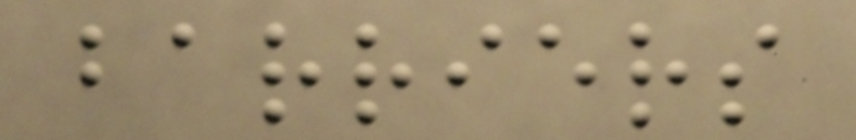barriers
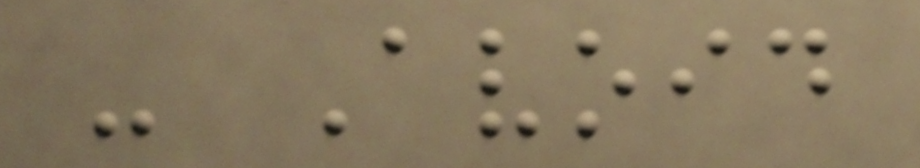- Avoid
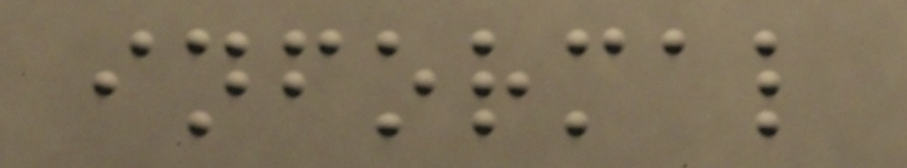informal
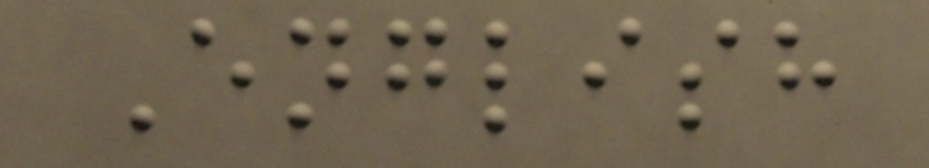English
